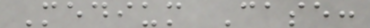Medium Case:
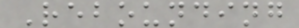Rebounding
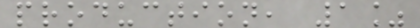production, 1%
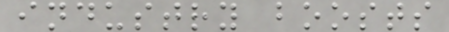industry boosts
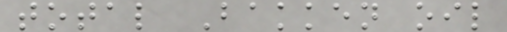total Bakken oil
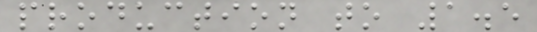production to 1.5
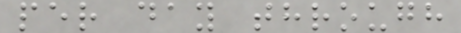per day through
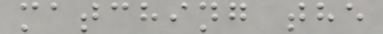matching the
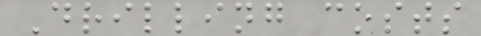Drilling costs
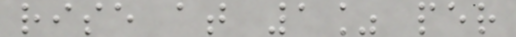rise at 1% per
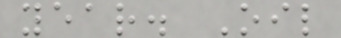year. Oil
